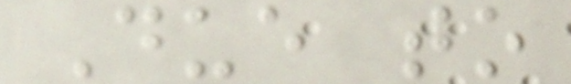Due to
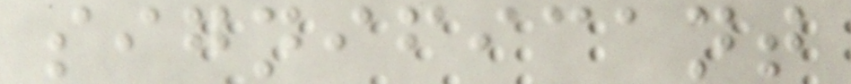significant
